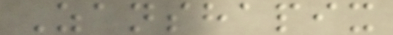Zanshapix
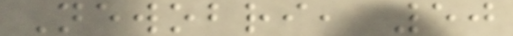Newobri, 50
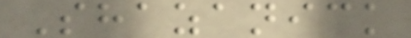Shazanick
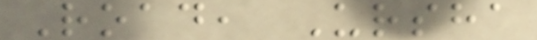Road, Ursha
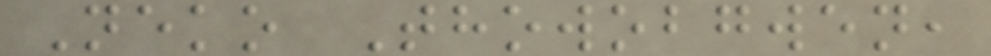Neko Thowobgwen,
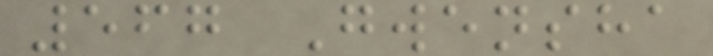567 Gwensha
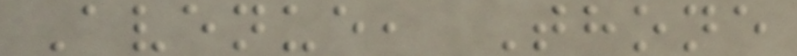Avenue, Thone
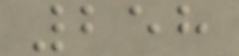258
